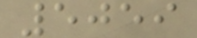5059
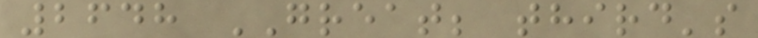2648 GREAT; third's
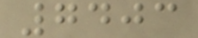7403
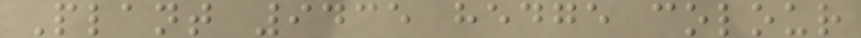Plant 9435 hedge colour
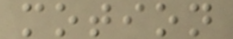motion
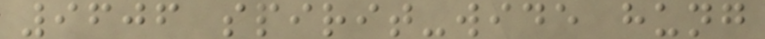9606 spirit-wide hung
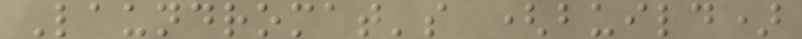Laundromat's (build)
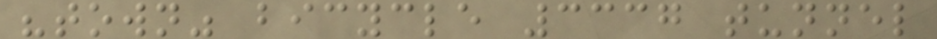"town" bicycle 3337 tunnel
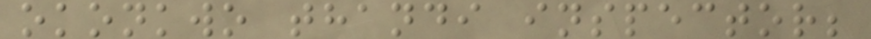okonkwo thandi inspector;
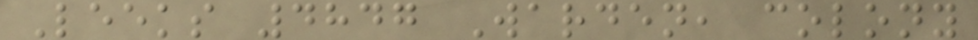Leeks 4847 Warden, colony
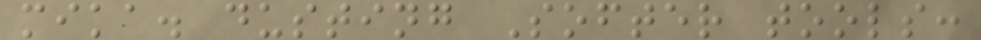mika. dusting Softer tools:
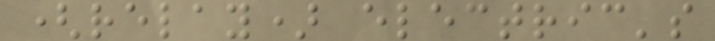(relay) electric's
